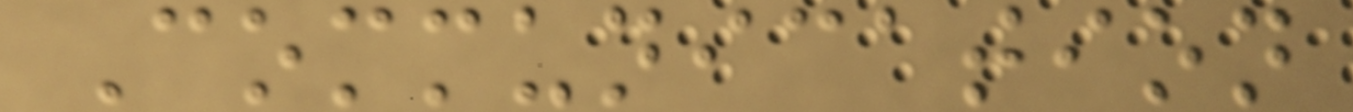Communication
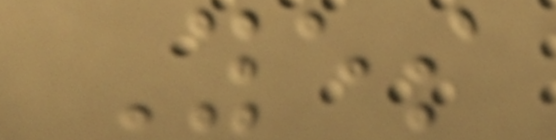Yes
